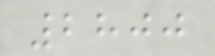2800
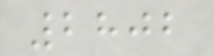2802
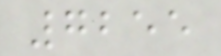7255
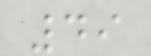49
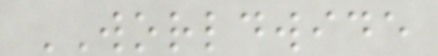WORLDWIDE
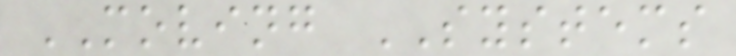MOVING SYSTEMS
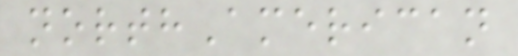northAmerican
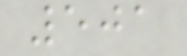501
